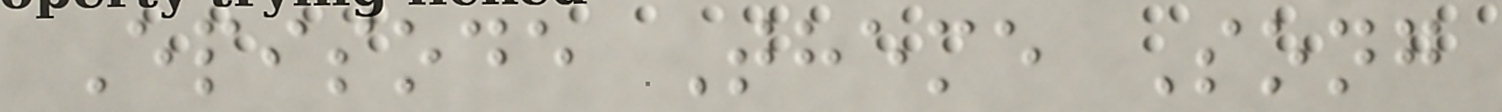Episode Theme Song
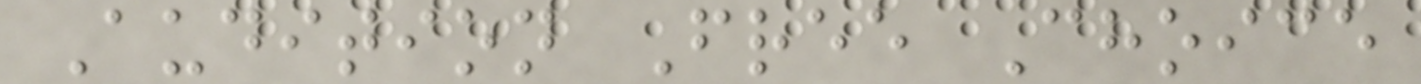Audition Free Choice
